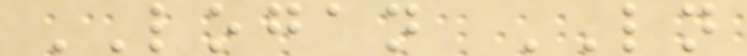LOGAN LN
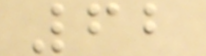62
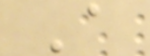A
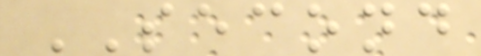SECOND
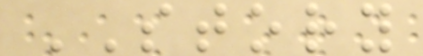STORY
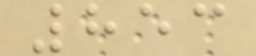853
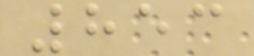853
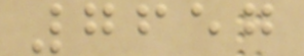7657
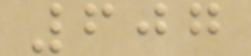607
